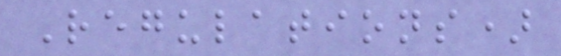Regulations)
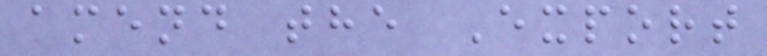amend the Export
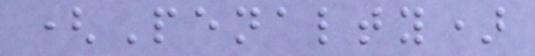(Penalty)
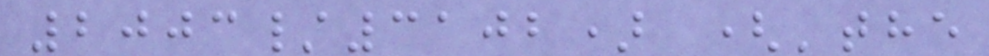2003/3102) ('the
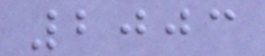2003
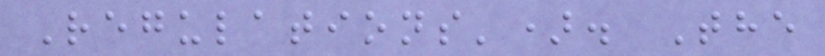Regulations'). The
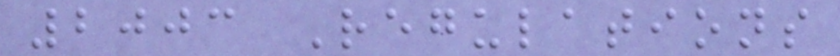2003 Regulations
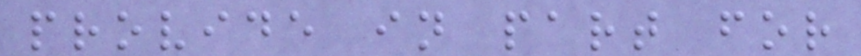provide in part for
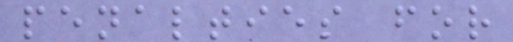penalties for
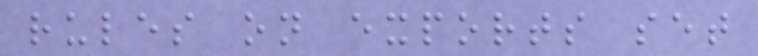rules on exports set
